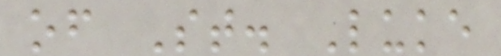of St. Luke
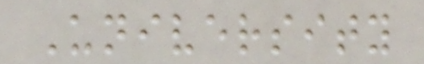University
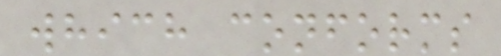which conforms
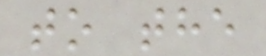to the
